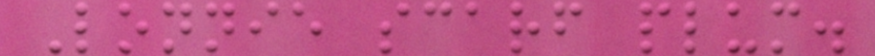Lonnie scarf plum.
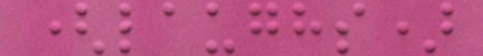(laughs)
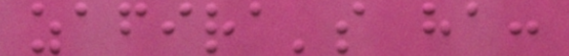zafira's ha:
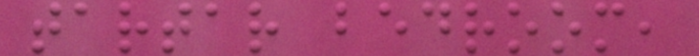tartar bedroom,
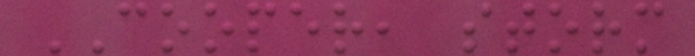COOPER, storm
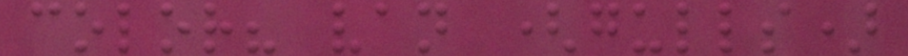color? van (gulls)
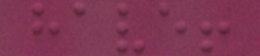have!
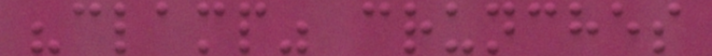"clamp" crunches
